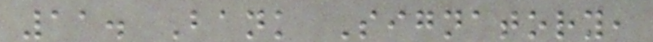11. Bank Signatory,
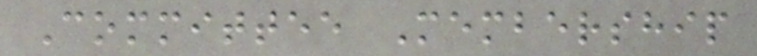Committee Membership
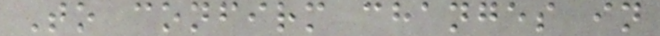To confirm changes in
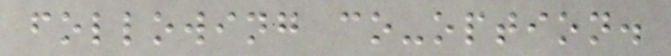following co-option.
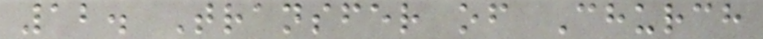12. Transfer of Church
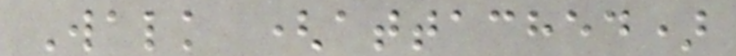Walk (attached)
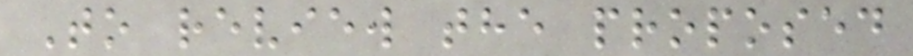To review the proposed
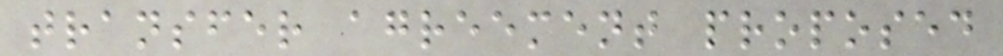transfer agreement proposed
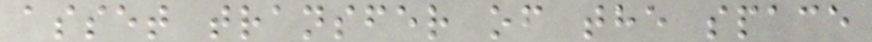asset transfer of the space
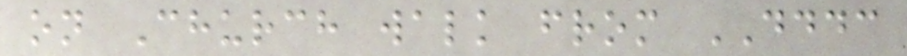on Church walk from DDDC
